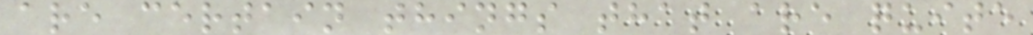are certain things that are quite
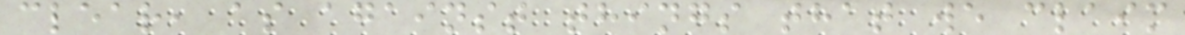clear, as against things that we claim
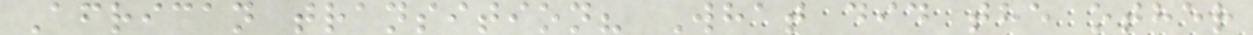African transition? What did the other
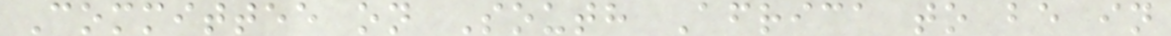Committee on South Africa to be in
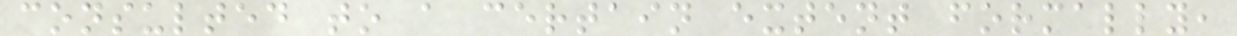consulted to a certain extent formally,
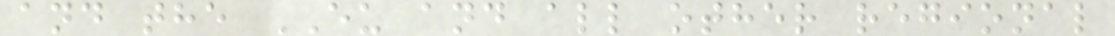and the EU and all other regional
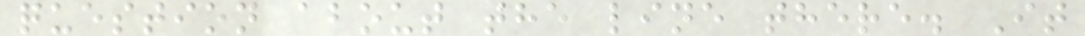question about the line there. It
